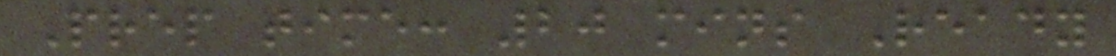Prep time: 20 mins Ready
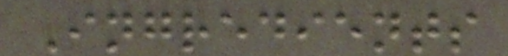Ingredients
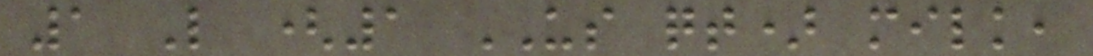1 L (1 US qt) milk,
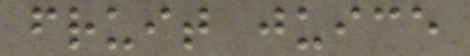fruit juice
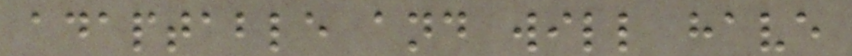adaptable and will have
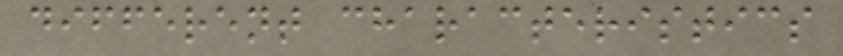different characteristics
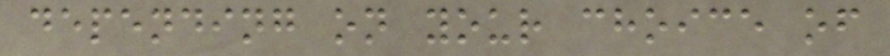depending on your choice of
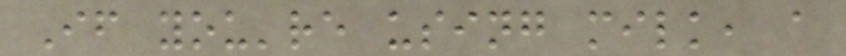If you're using milk, a
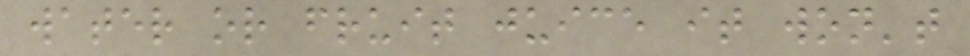water or fruit juice it won't
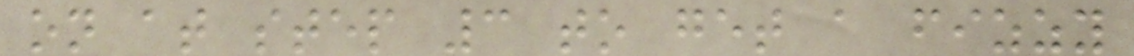on at step 3 to get a fizzy
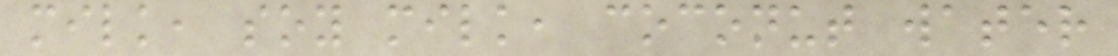milk, soy milk, coconut water
